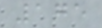175
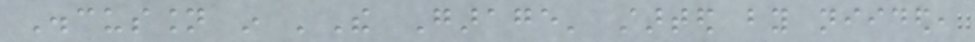Discussion in 'The Garage' started by niided,
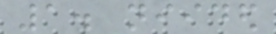1. niided
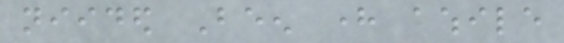niided Been here awhile
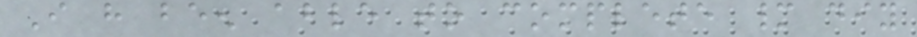I have been able to complete many diy
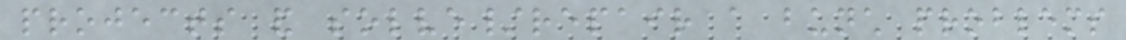projects and solve/repair a bunch problems
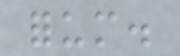forum.
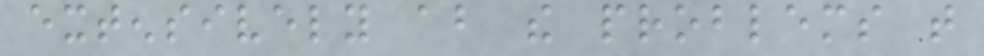extensively about the problems that
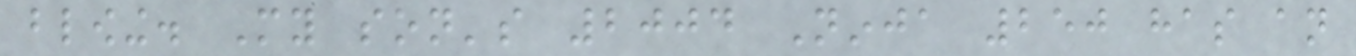blowing. My son's 2004 Ninja 250 has an
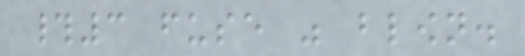#3 fuse was blown.
